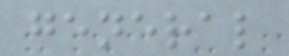general
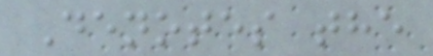Denotes the
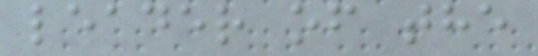leader of the
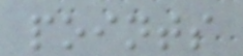points
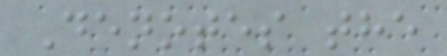Denotes the
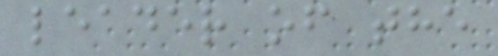leader of the
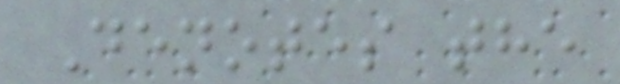Denotes the
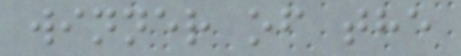winner of the
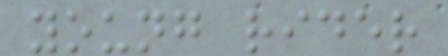young rider
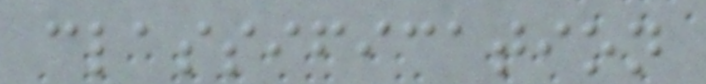classification
